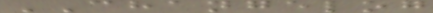CHANGELOG
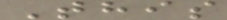This
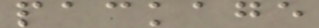package
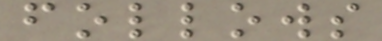follows
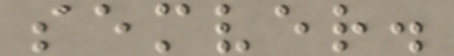semver.
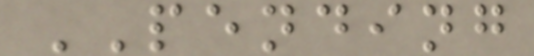PENDING
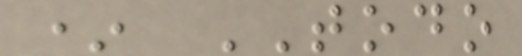* TODO
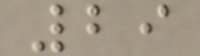29
